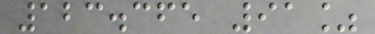123.365 91%
